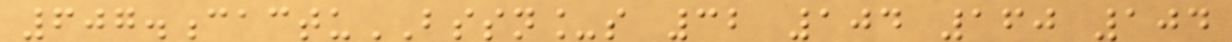607.cactuBSSN_s 32 104 160 104
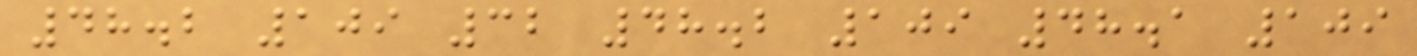48.2 109 32 48.2 109 48.1 109
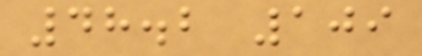48.2 109
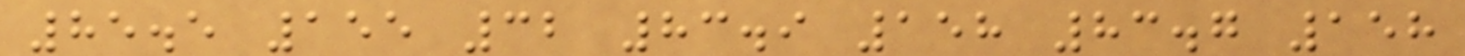85.5 155 32 83.9 158 83.7 158
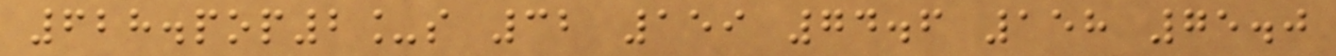628.pop2_s 32 159 74.6 158 75.0
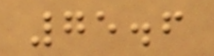75.6
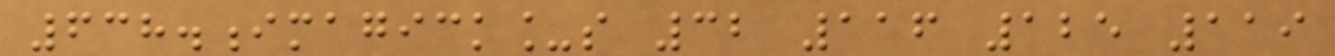638.imagick_s 32 116 125 119
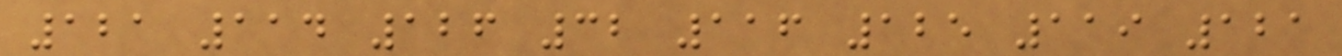121 114 126 32 116 125 119 121
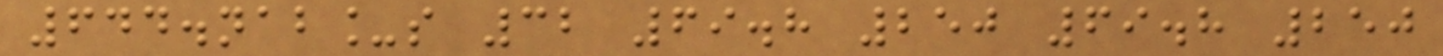644.nab_s 32 69.8 250 69.8 250
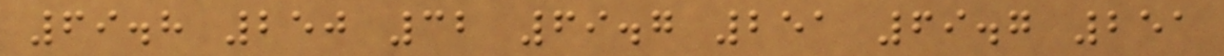69.8 250 32 69.7 251 69.7 251
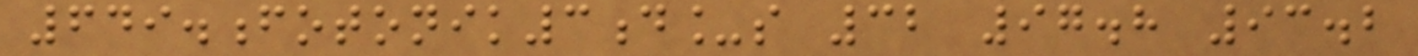649.fotonik3d_s 32 97.8 93.2
